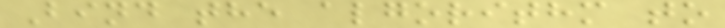Bind the algorithm to
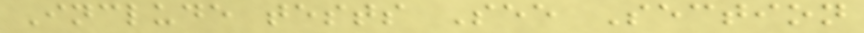Include tests See Section
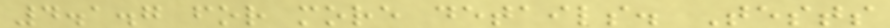4.1.7 for more details. Tests
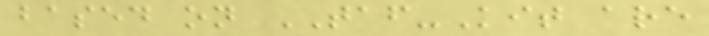based on TAF-Kit are
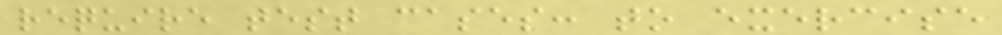require test cases: to exercise
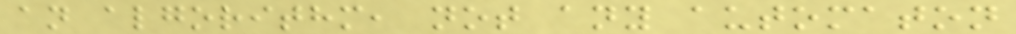an algorithm, not any automaton
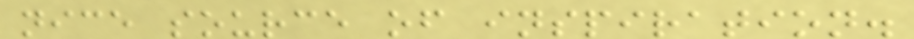nice source of inspiration.
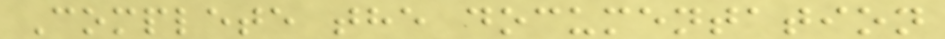Complete the documentation
